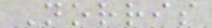Norris
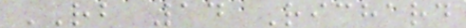RB 14 Richard
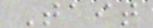Tait
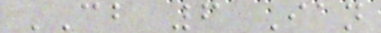CB 6 Ian
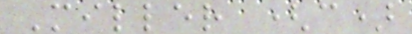Miller (c)
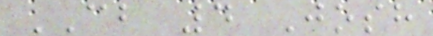CB 4 Josh
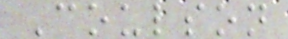Coulson
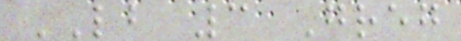LB 3 Greg
